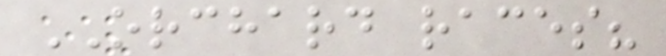ORCHARD races?
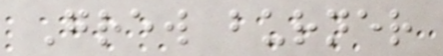Grew burner
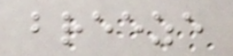breeze
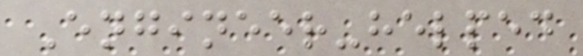Engineer-helped
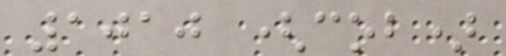1010 (cob)
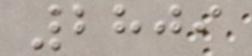2809
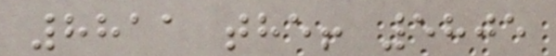8811 the! 5805
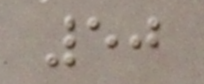50
